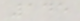145
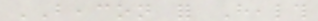BEACON for Health
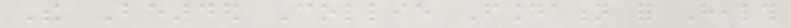The Bearded Collie Foundation for Health
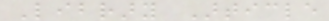Library Article
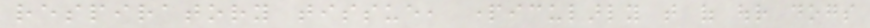respiratory tissue, particularly that of our dogs
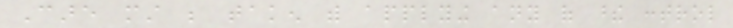Care must be taken with applying any of these control
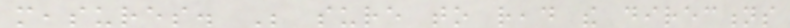measures. Be sure to read the directions
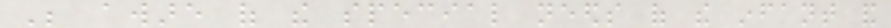Be aware of the special needs of the infant and
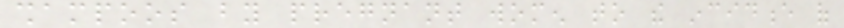shampoos by pregnant women to the incidence of
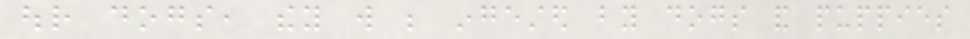our dogs, they will be ingested by dogs and puppies
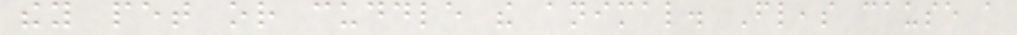they pet or cuddle the animal. Fleas cause a
